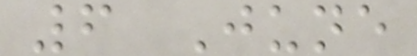6 June
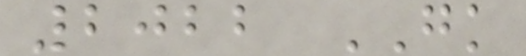2022 GK
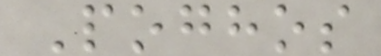Poghos
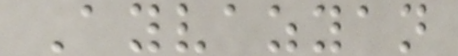Ayvazyan
